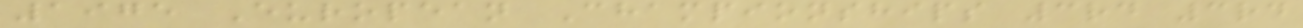1975 European Championships 3rd 3rd
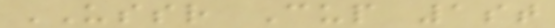USSR Cup 1st
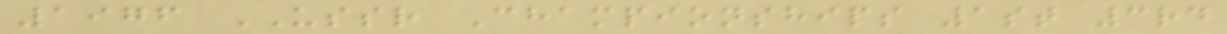1976 USSR Championships 1st 3rd
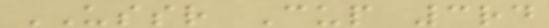USSR Cup 3rd
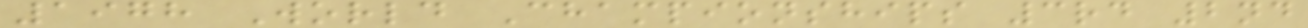1978 World Championships 3rd 2nd
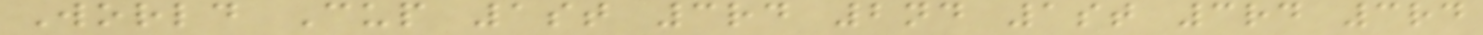World Cup 1st 3rd 2nd 1st 3rd 3rd
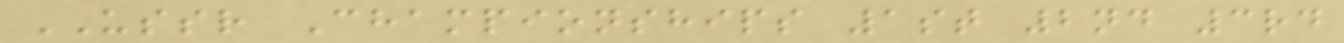USSR Championships 1st 2nd 3rd
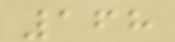168
